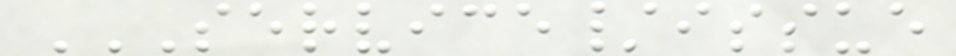SERVICE/ISSUE
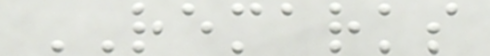REMARKS
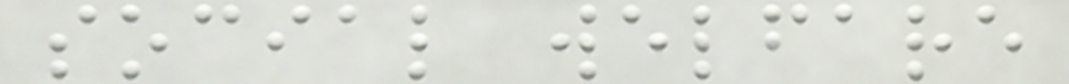social welfare
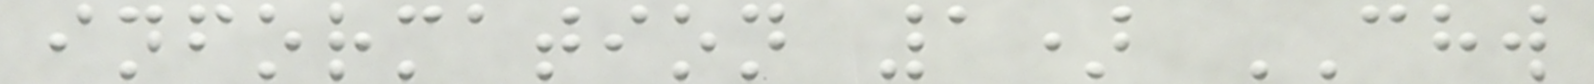information 1) CHW
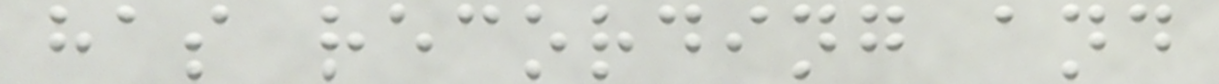has recording and
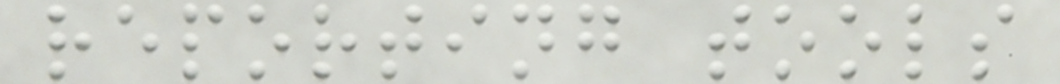reporting tools
